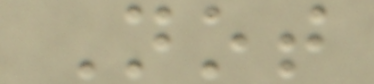Not
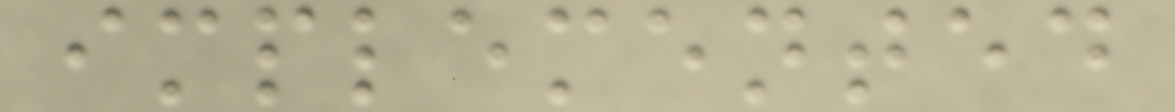implemented
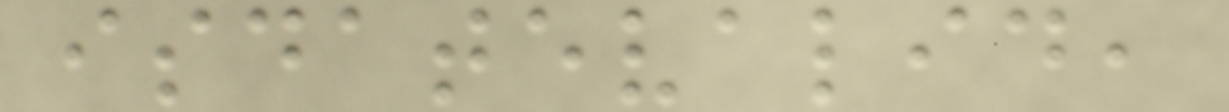isdatevalid,
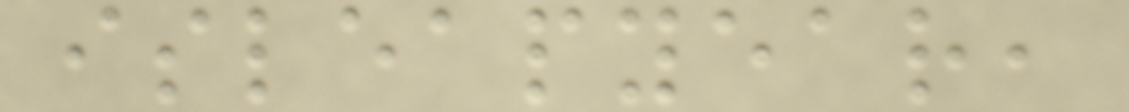isleapyear,
